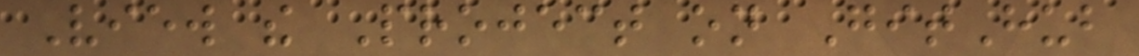View the Project on GitHub
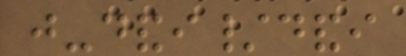just-dandi/dandi
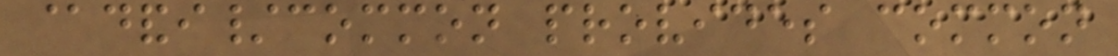@dandi/common provides common
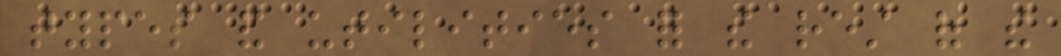types and utilities for the rest of the
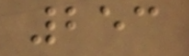253
